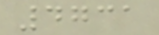4731
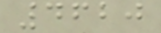4620
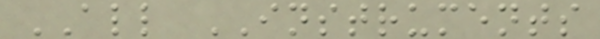ALL INSTRUMENTS
